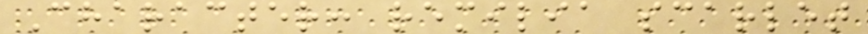Character: remilia scarlet
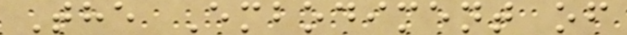The Embodiment of
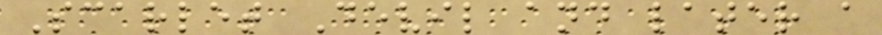Scarlet Devil and later a
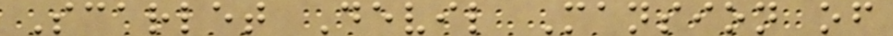Scarlet Devil Mansion of
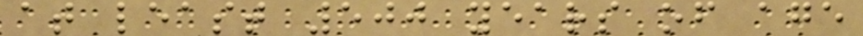at least 500 years of age
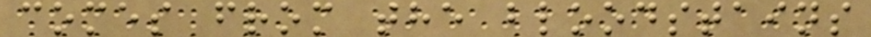comes from the bloodstains
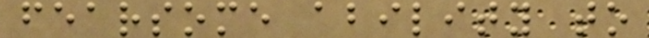fearsome ability to
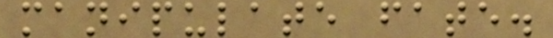manipulate fate.
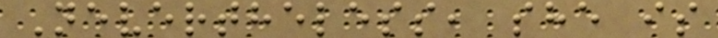Nevertheless, she is
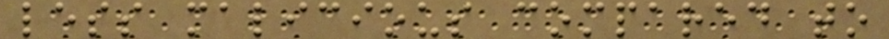less malicious compared to
